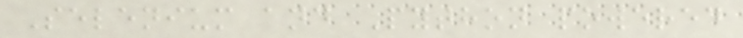Selenium and Python powered
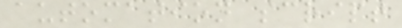automation script
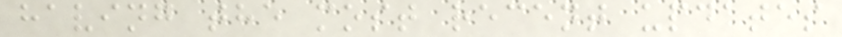having the most recent updates
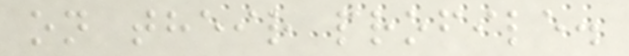on their profile.
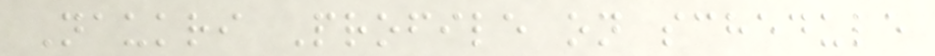Naukri Profile on schedule
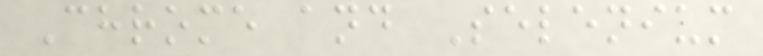Chrome and Selenium
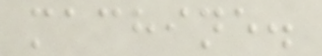machine.
